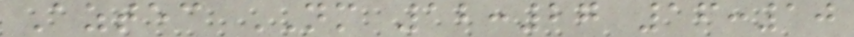Aztec NM 12:27 16:10
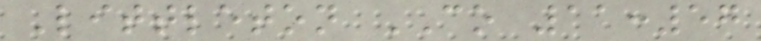Littleton CO 11:57
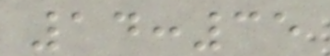14:35
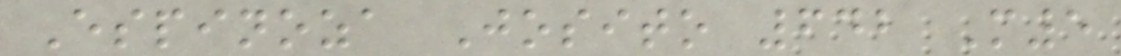Espinoza Josito 642 M5
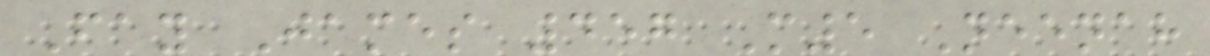Fay James 457 M5 Neenah
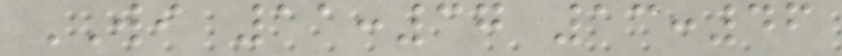WI 11:37 13:46
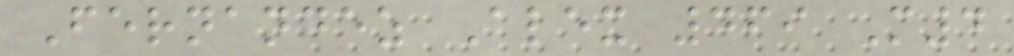Fernandez Alex 469 M4
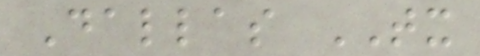Dallas TX
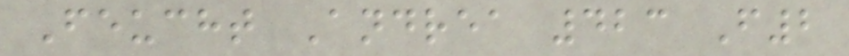Feucht Andrea 423 F2
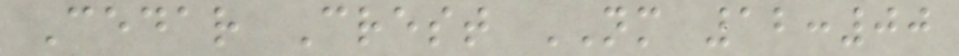Cedar Crest NM 12:00
